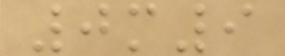0m9
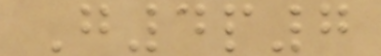G4p7
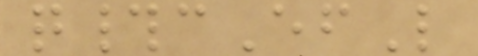q#cEfL
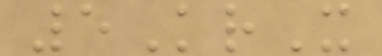5KrX
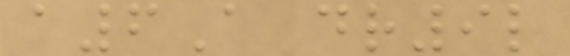a6A dr9l
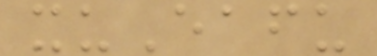xuEafu
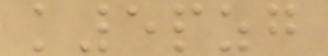k5pzg
